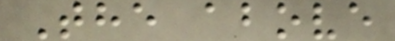The above
